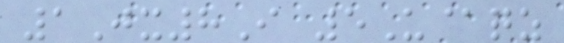1Jx8I 5U@qz
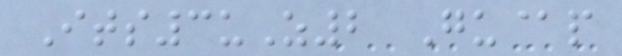Its3uZ2 Gu@p
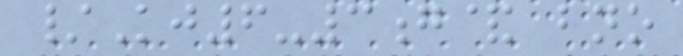/Kj6-3g& bno
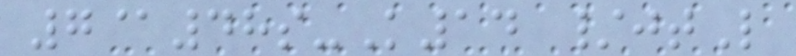7@48s-K14 /jtL
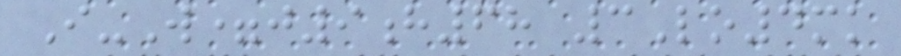I-W=j9h68 3Lo4mk
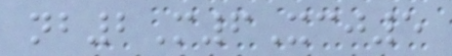nb2M6Xcj5
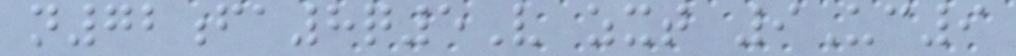n72fa8q5V zxt 9Uc9
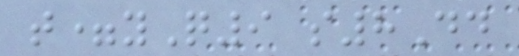t=yQ9 s8Dd
